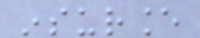insurance
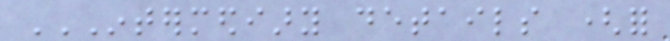INTERMEDIARY DETAILS (FOR
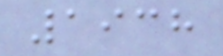1938
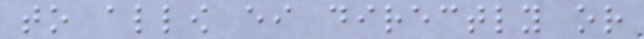to allow either directly or
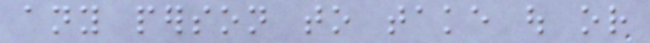any person to take out or
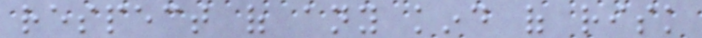respect of any kind of risk
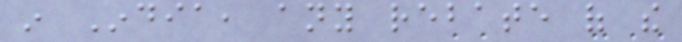in India, any rebate of the
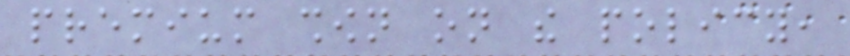premium shown on the policy,
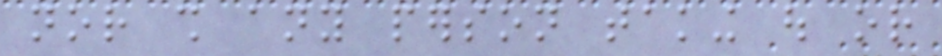nor shall any person taking out or
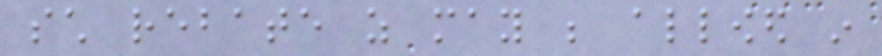such rebate as may be allowed in
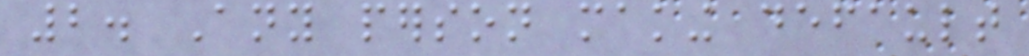2. Any person making default
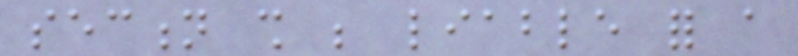section shall be liable for a
